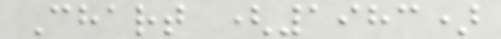Chart (1983)
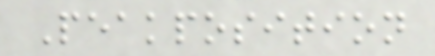Peakposition
